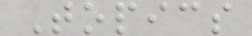Topics
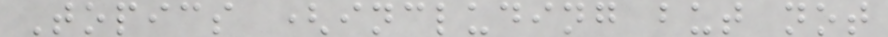Topics (including but not
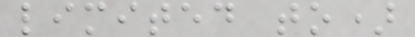limited to)
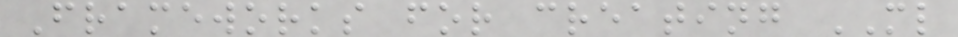Frameworks for creating ML
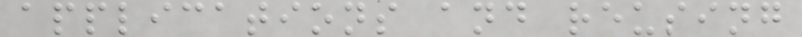applications and reusing
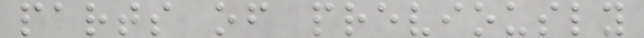parts of previously
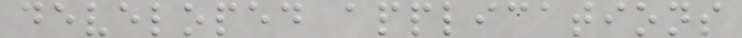developed applications
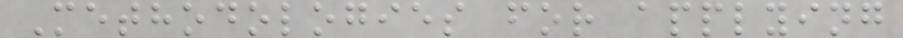Methodologies for applying
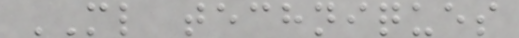ML techniques
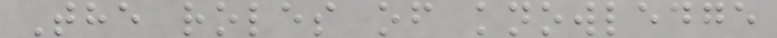The roles of knowledge
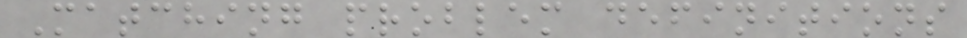Matching problem definitions
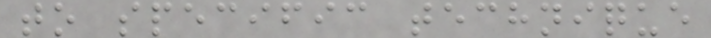to specific technique
